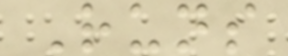Runs
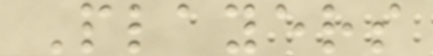Players
